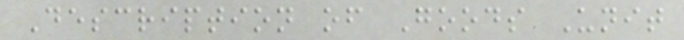Description of Goods Unit
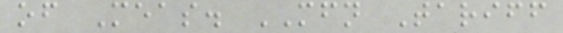of Meas. MFN Tariff
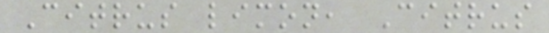Citrus limon, Citrus
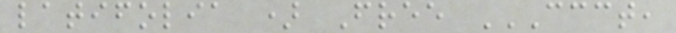latifolia ) Free CCCT,
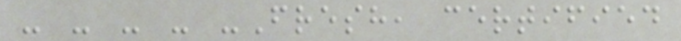- - - - -Fresh, certified
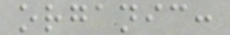organic:
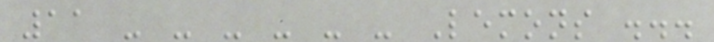11 - - - - - - Lemons ...
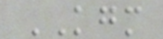KGM
